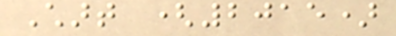Chart (2015)
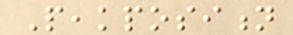Peakposition
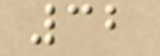32
